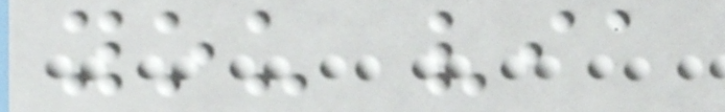you via
